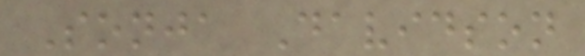Sonja Davidson
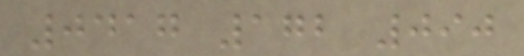0417 172 090
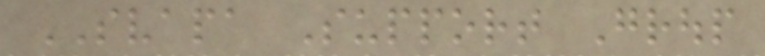SVAPA Support Group
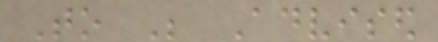To Be Advised
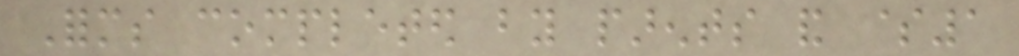Forms completed by parents and $1
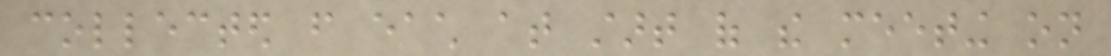collected from each at start of the meeting on
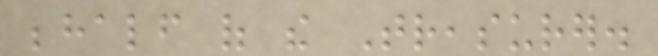behalf of the Treasurer.
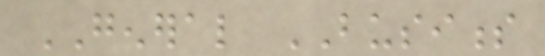GENERAL BUSINESS
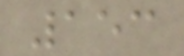153
